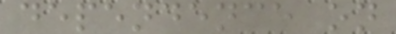dependence on
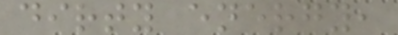dirty energy,
